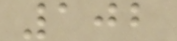102
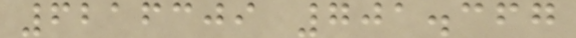6216309 701.367
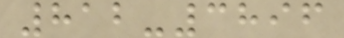812-3896
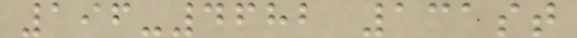196-4682 131st
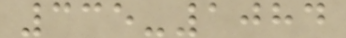335-1084
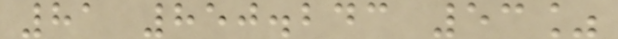81 850.243 53%
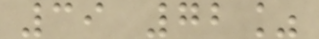39 72%
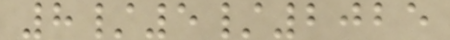8/5/2025
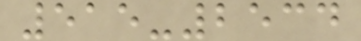515-2534
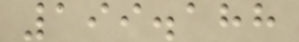199.188
